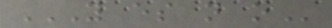Y ES N O
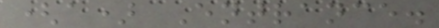(a) Entrance.
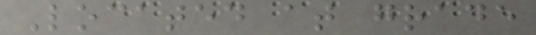Located at grade
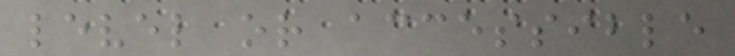level or accessible
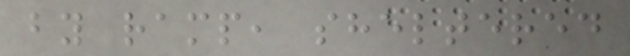by ramp, sheltered
